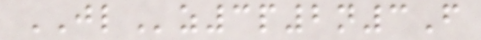JLz3p2n3F
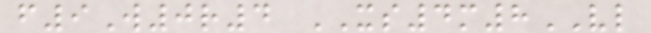f9W0r4 XS4m8VL
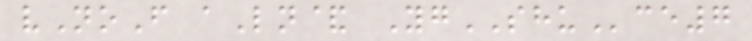vNoF aLn& YgSHUce7
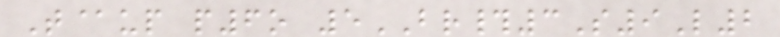T@up p6o 5BR#3S9L2
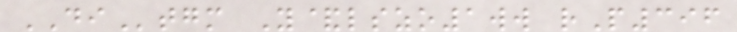DItgm Y&lszo1ww rP396
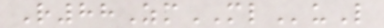R88ZmMLuL
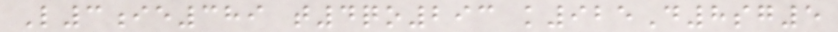L3ie389 t4qo293 k925D8sg5
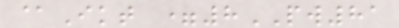@Ikt =8PW81
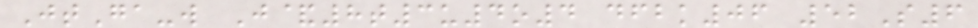JtGa-w J&8t3u4o4 dfbk06 52S6
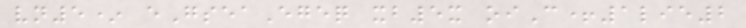vn5* eGseaEgeq xb5x oiC+1lie2
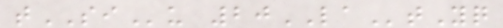tSIu 20LAtYq
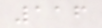116
